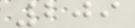209
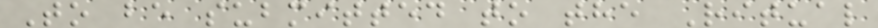To be submitted to the Ritual
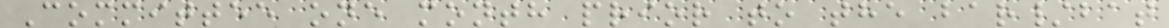Committee one month prior to the bar/bat
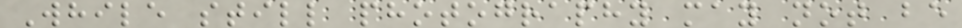While still photography may not be
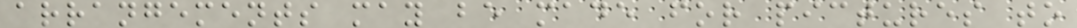arrangements may be made for pictures to
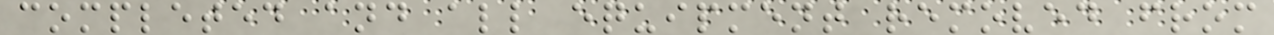completed and all equipment removed from
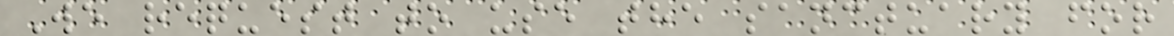We request to use the sanctuary for
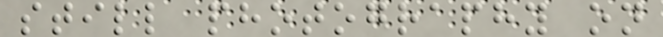still photography on
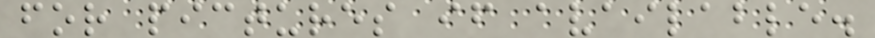for pictures if available.
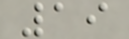19
